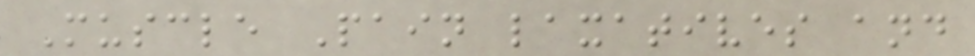Muscle Pain laxatives and
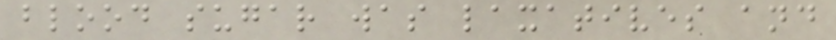blood sugar was laxatives and
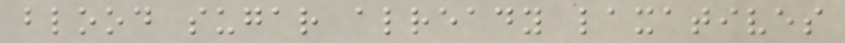blood sugar already laxatives
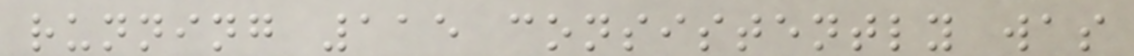running 115 consistently was
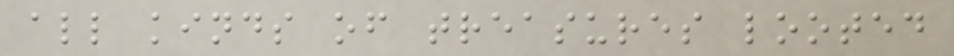all kinds of treasures looted
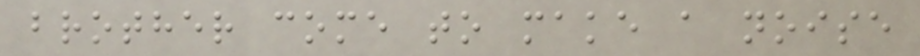brother come to make a noise
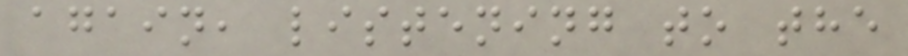again, listening to the
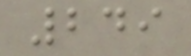249
